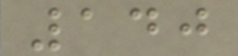140
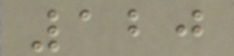120
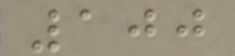100
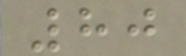80
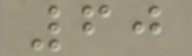60
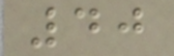40
